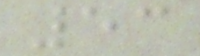53
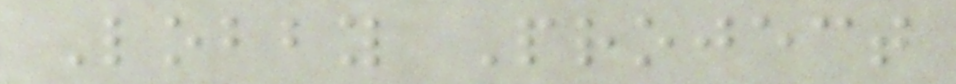Lobby Project
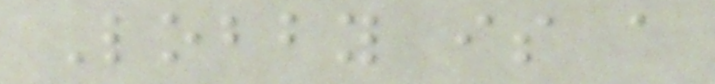Lobby is a
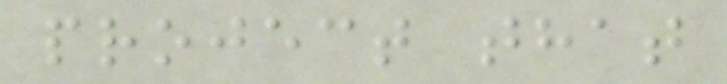project that
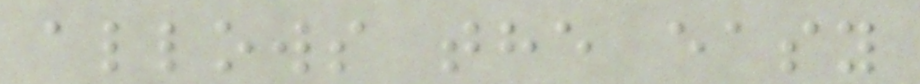allows the easy
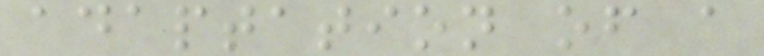adaptation of a
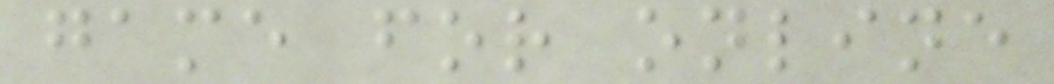game for online
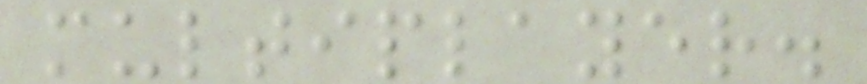multiplayer.
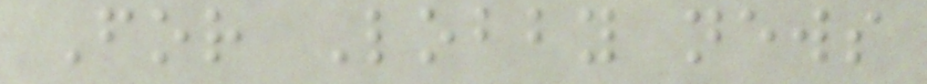For Lobby news
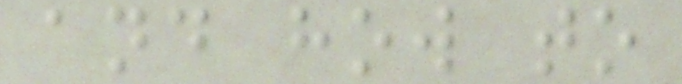and how to
